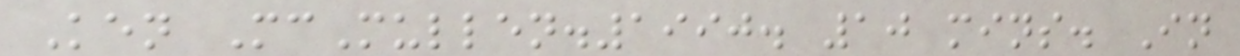Ken McMullen.1990. 10 mins. In
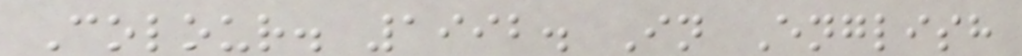Colour. 1992. In English
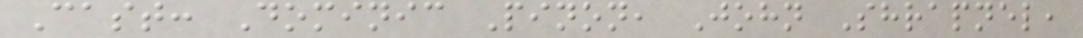Cast: Dominic Pinon, John Shrapnel,
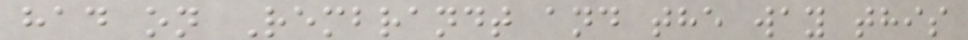had on Rembrandt and the way this
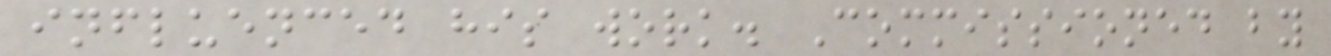influenced his work. Commissioned by
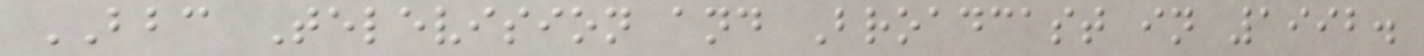BBC Television and Broadcast in 1992.
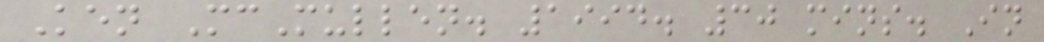Ken McMullen. 1994. 30 mins. In
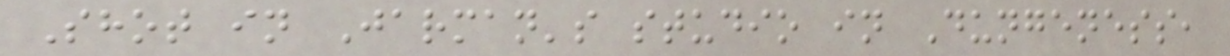Shot in Jarman's studio in Dungeness,
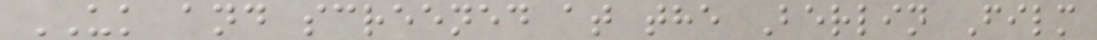UK and screened at the Berlin Film
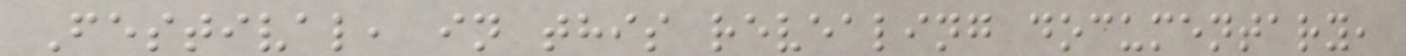Festival, in this revealing documentary,
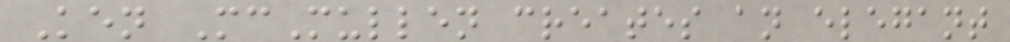Ken McMullen creates an elegant
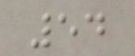54
